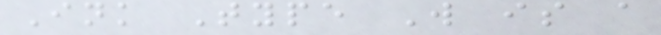Ink Type W is a
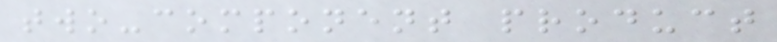two-component product
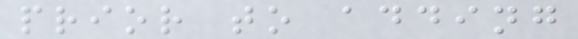prior to adding
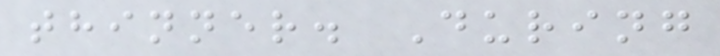thinner. During
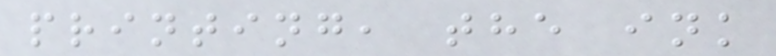printing, the ink
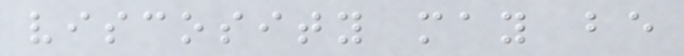viscosity may be
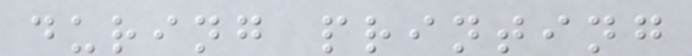during printing
